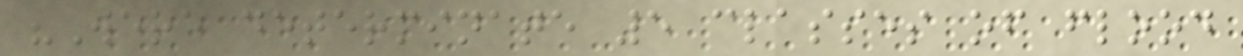"Were determinate 5 classes of flood
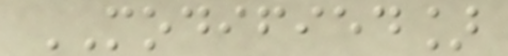MODIFIED]
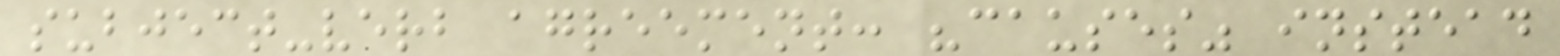subject-verb agreement: "causes" instead
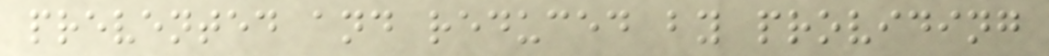prevented and reduced by providing
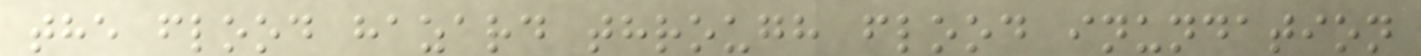the flood hazard through flood inundation
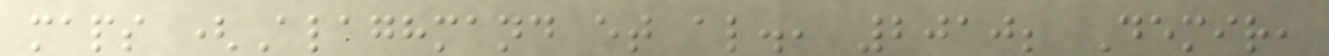maps (Alaghmand et al., 2010; Demir,
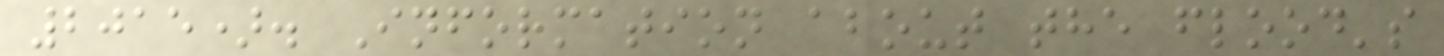2015). Information about the flood's
